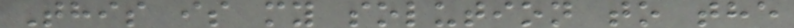This is my solution to the
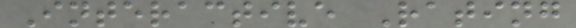Interactive Rating
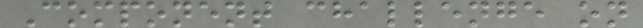Component challenge on
